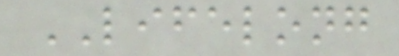LIFELONG
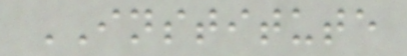INSTITUTE
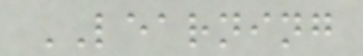LEARNING
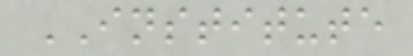INSTITUTE
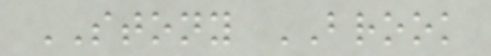STONY BROOK
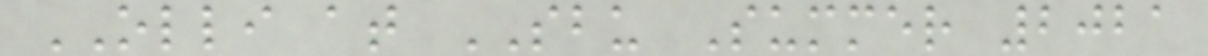OLLI at SBU Summer 2021
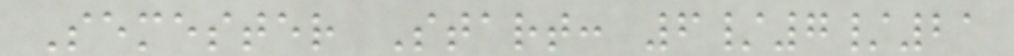Semester Start: 6/7/21
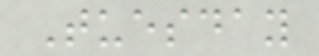Tuesday
